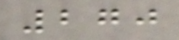270
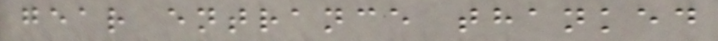gear entrance thanked
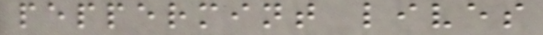peppermint lives
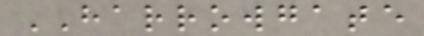HARROWGATE
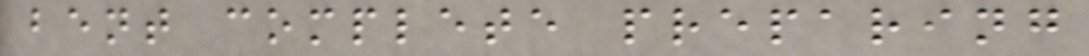bent complete preparing
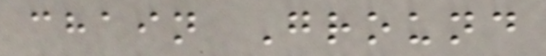chain Ground
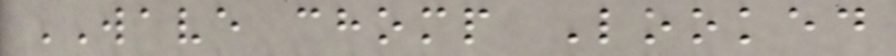WAVE chomp Looked
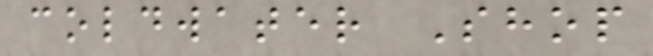coldwater Shop
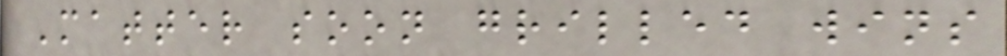Matter soon grilled wins
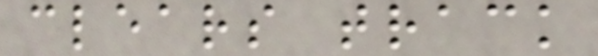clears track
